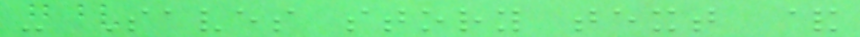- Saves story text &
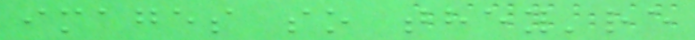images so they're
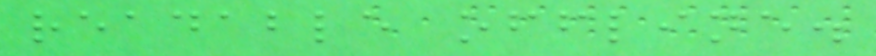readable offline.
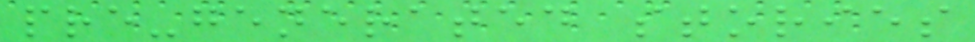pre-generated stories
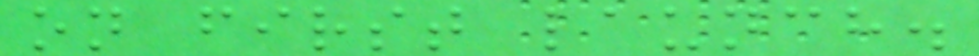on first launch.
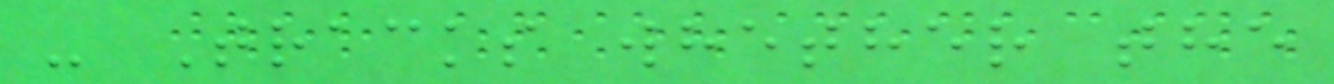- Tracks whether the
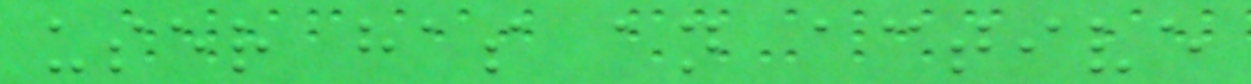user has an active
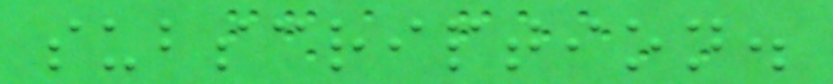subscription.
